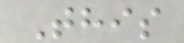This
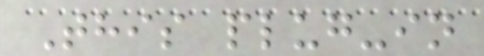This plug-in
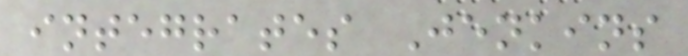integrates Jenkins
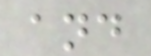and
